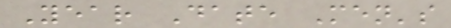Year Date Men's
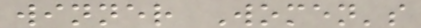winner Women's
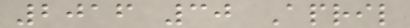2016 30 April
